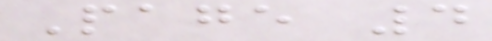Page 4
